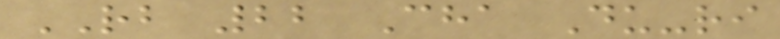RB 22 Cha Du-ri
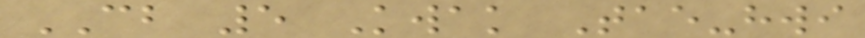CB 5 Kwak Tae-hwi
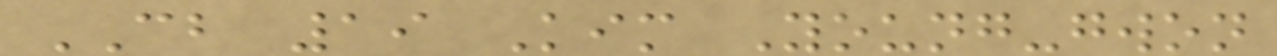CB 19 Kim Young-gwon
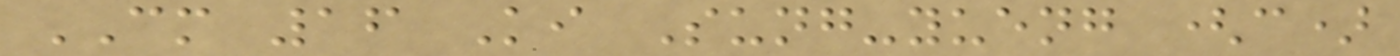CM 16 Ki Sung-yueng (c)
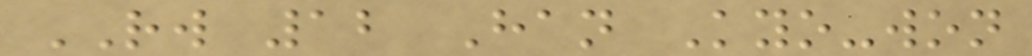RW 12 Han Kyo-won
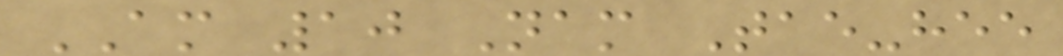AM 10 Nam Tae-hee
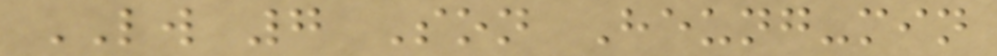LW 7 Son Heung-min
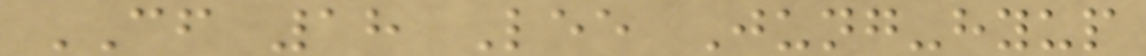CF 18 Lee Jung-hyup
